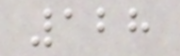128
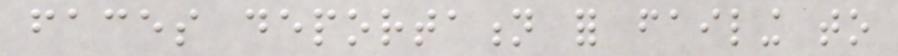faces deportation for failing to
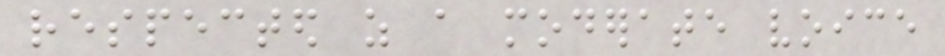respected as a moderate voice
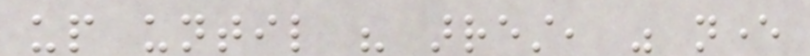up until his arrest, was never
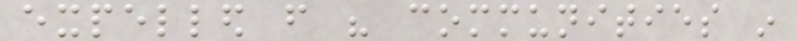expelled from his communities in
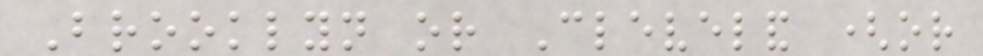Brooklyn or Cleveland (or
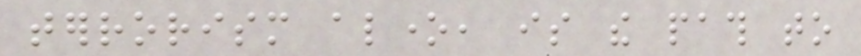terrorism alone, is the path to
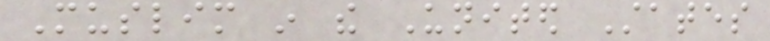Muslim in the United States
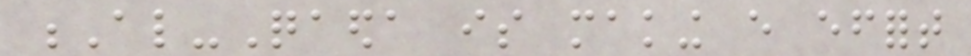Al-Qaeda is making every effort
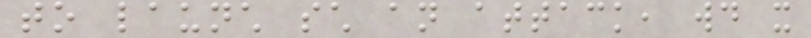to launch such an attack, would it
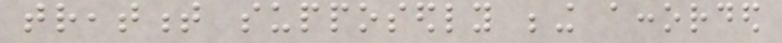treatment supposedly being accorded
